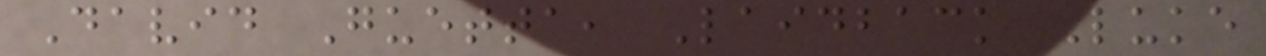David Guetta, Laidback Luke
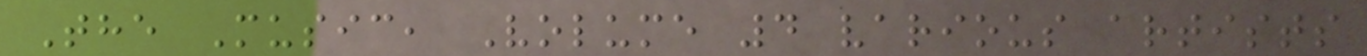The Music, Volume 4 various artists
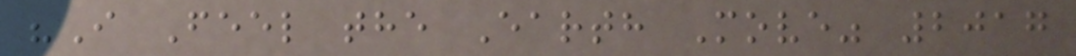"I Feel the Earth Move" 2017
